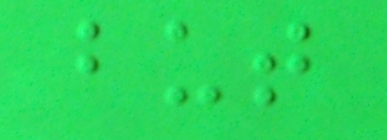but
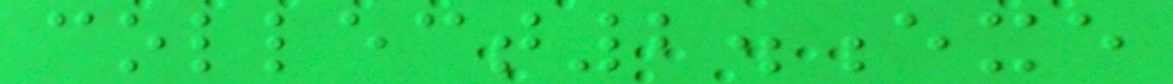collect2.exe
